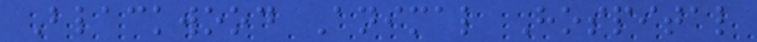Blackwood Animal Hospital
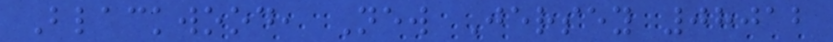Blackwood, New Jersey 08012
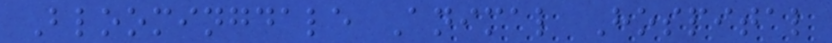Bloomingdale Animal Hospital
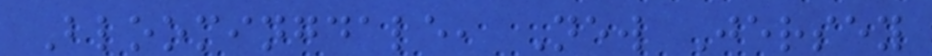Bloomingdale, New Jersey
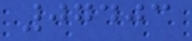07403
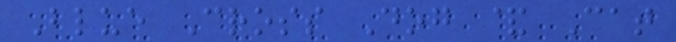Blue Cross Dog & Cat
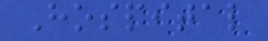Hospital
